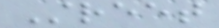Street
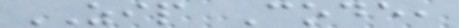ZIP Code,
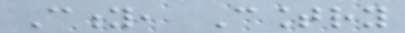City, Country
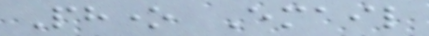Phone Email
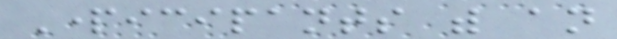Participants with an
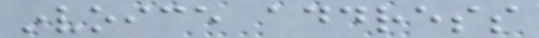invoice address
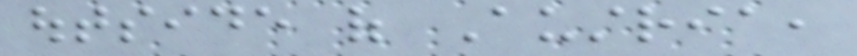outside of Austria,
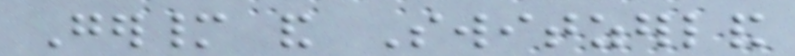Germany and Switzerland
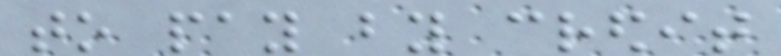to pay by credit
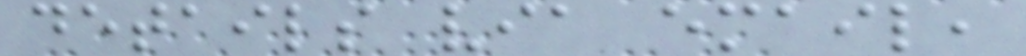details via email,
